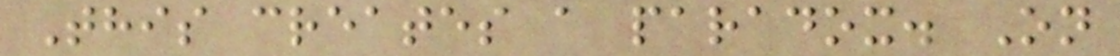This creates a paradox. On
